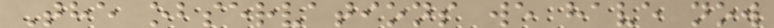The observations we have now
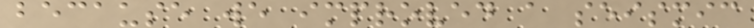because we improved a seismic
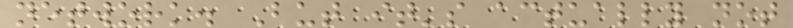network. But it's actually not
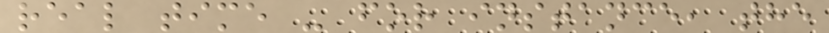real time - for instance, the
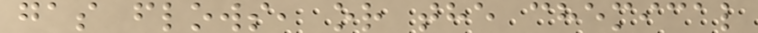gas flows, or the chemical
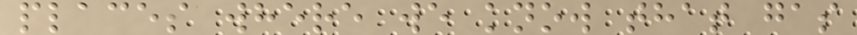places where we know that gas
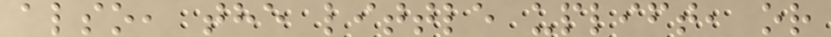also, the little uplift, or
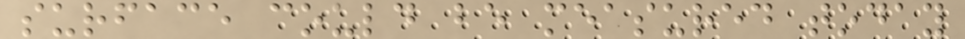surface could be measured today
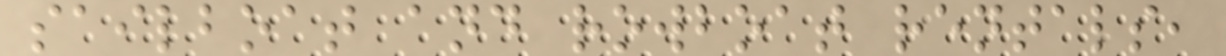sailboat and rowboat rentals,
